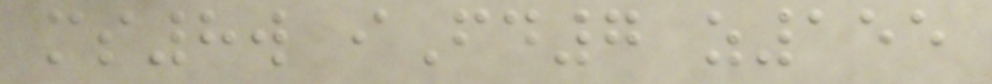ms8w iFd7 z155
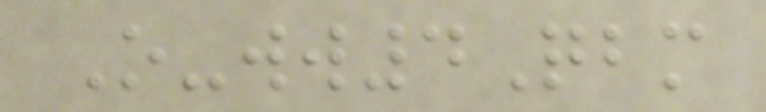O-ww4Qbm
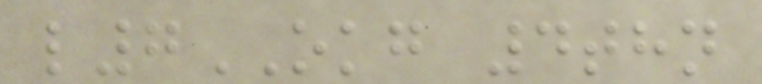l7OKG 4thn
